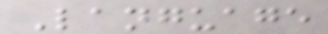Language
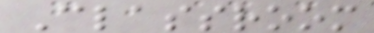Classroom
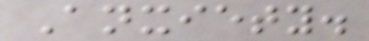Anxiety.
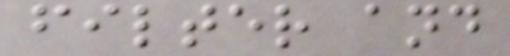filter and
